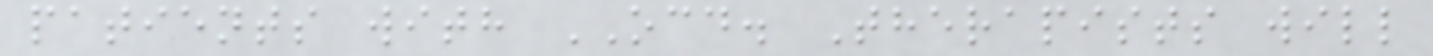patients with OCD. Therapists will
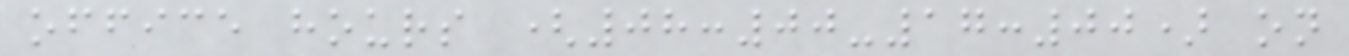office hours (08:00-17:00) on
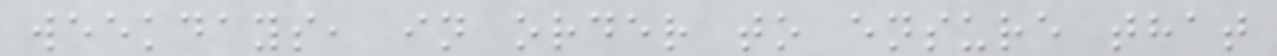weekdays, in order to ensure that
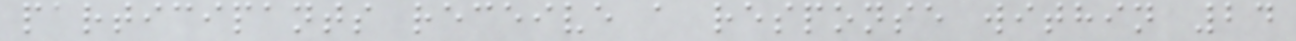participants receive a response within 24
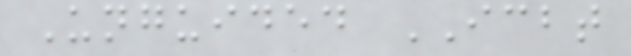Unguided ICBT
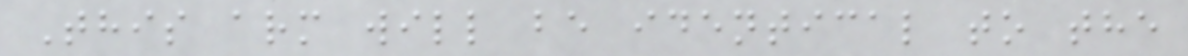This arm will be identical to the
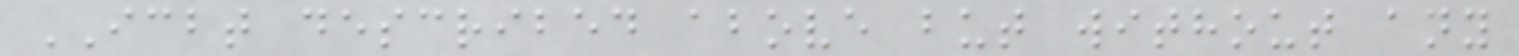ICBT described above but without any
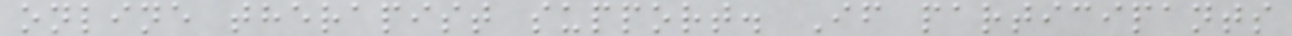online therapist support. If participants
